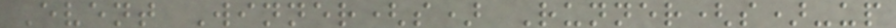Event Winner(s) Runner(s)-up
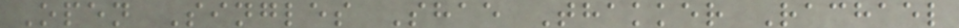Open Singles Shae Thakker Rachael
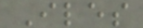Iles
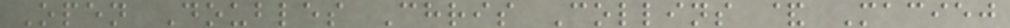Open Doubles Chris Collins & Maciej
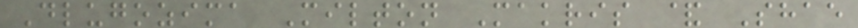Dlugozima Milton Makris & Shae
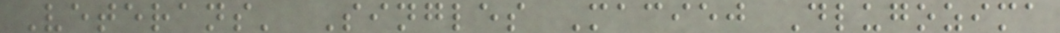Veterans' Singles Maciej Dlugozima
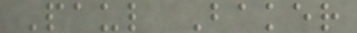Paul Baker
